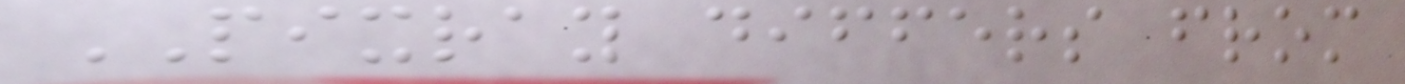PIXRAY differs from
